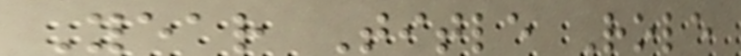Year Title Role
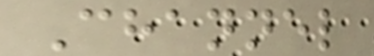Channel
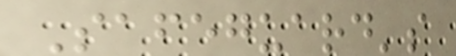Safeguard's
